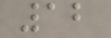12
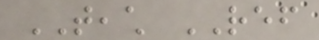TEACH REF
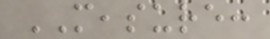MEASURE:
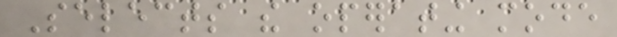Selects the operating mode
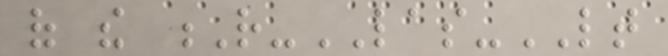of the R-LAS-LT
